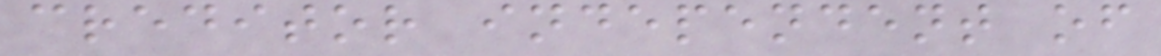creditor independent of
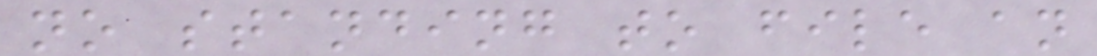no standing to file an
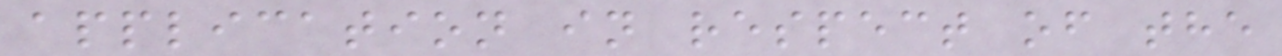application in respect of the
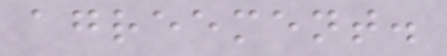agreement.
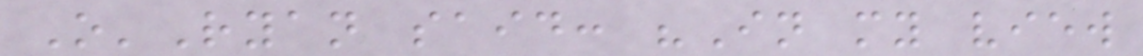O'Ryan said: "In my view
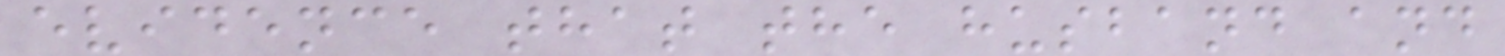evidence that the husband and
